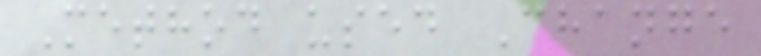Method used Change
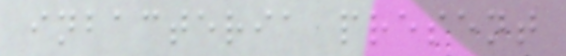inbacteria present
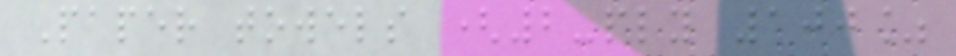Paper towels (2-ply 100%
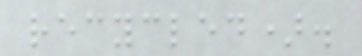recycled).
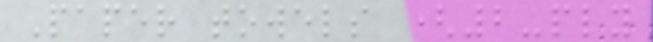Paper towels (2-ply
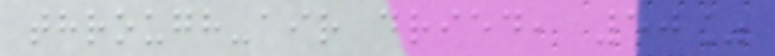through-air dried, 50%
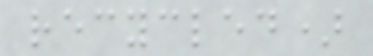recycled)
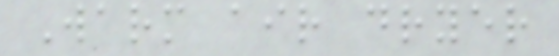Warm air dryer
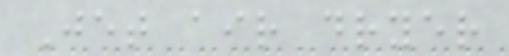Jet air dryer
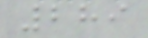289
